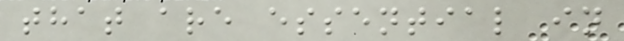that are essential in
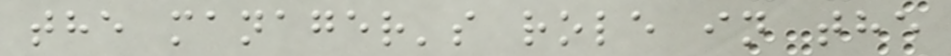the manager's role in the
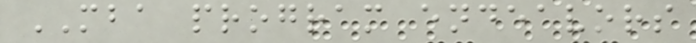MBA program endeavors
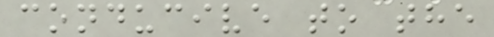conducive to the
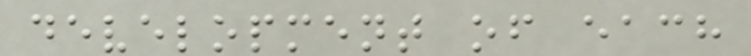development of each
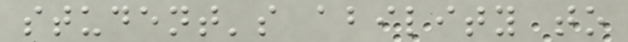student's ability to
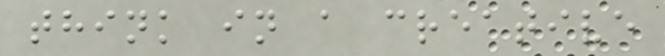think in a creative
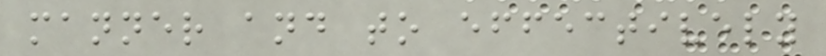manner and to effectively
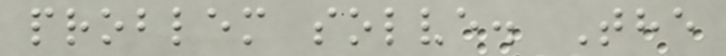problem solve. The
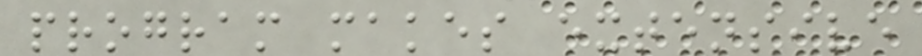program makes extensive
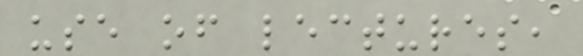use of lectures,
